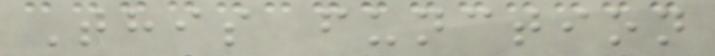This function
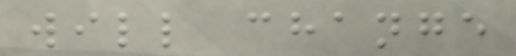will change
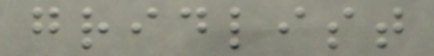gridlist
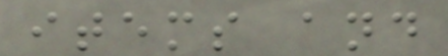items and
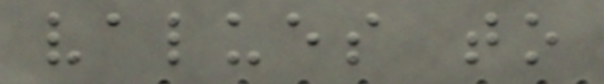values to
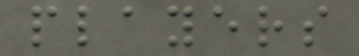players
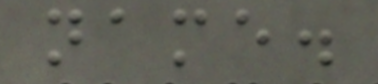name.
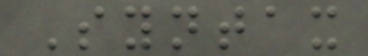Syntax
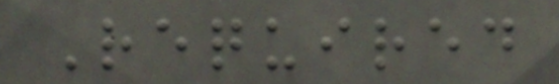Required
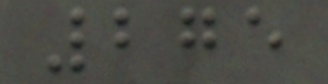275
